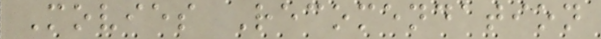Movies Recomendation
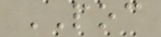POC
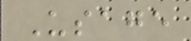Usage
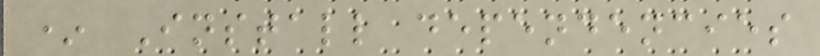* Install dependencies
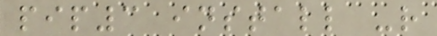pip3 install -r
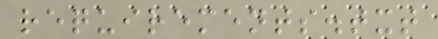requirements.txt
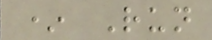* Run
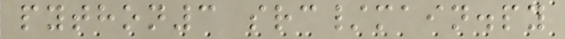python3 src/main.py
